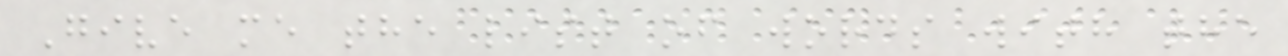Give me the list of words with the
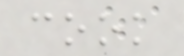cook
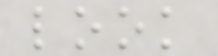look
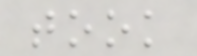took
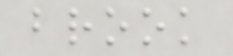brook
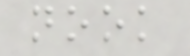nook
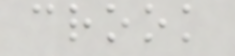crook
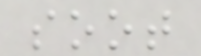soot
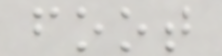foot
